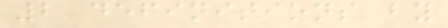2 definitions by
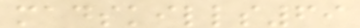madskills69
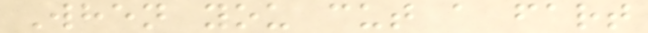When you cut a fart
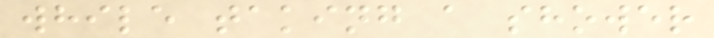while taking a shower
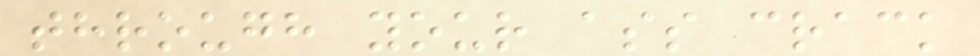through your ass crack
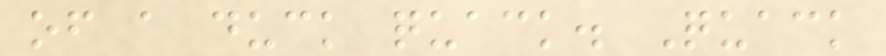of a duck quack. Quack
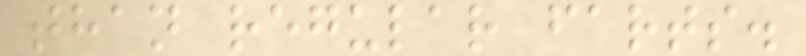than regular farts.
